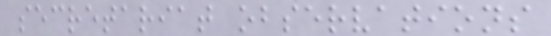secretariat observations
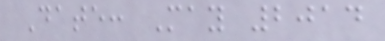Date: May 2014
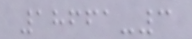18661-3
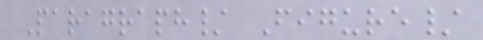Paragraph/ Figure/
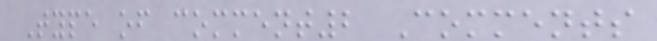Type of comment2 Comments
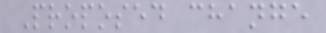Proposed change
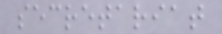secretariat
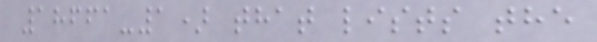18661-1) that lists the
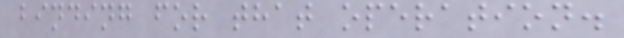binding for that operation.
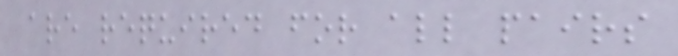are required for all pairs
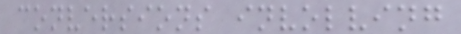conversions involving
